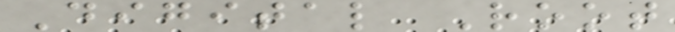Digital Root
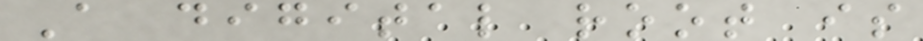A digital root is
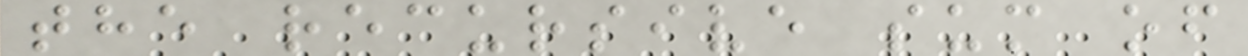the recursive sum of
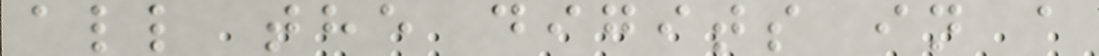all the digits in a
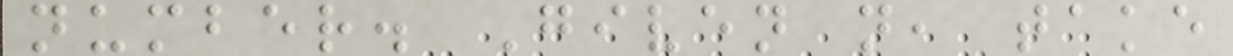number. Given n, take
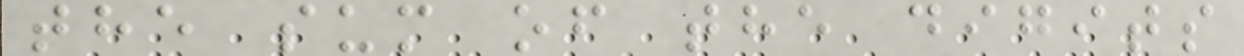the sum of the digits
